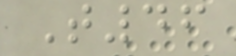T46
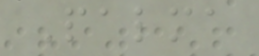Palma
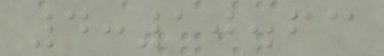4:10.63
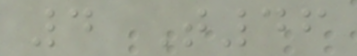4 T46
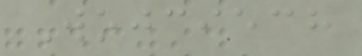Wojciech
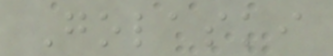Golaski
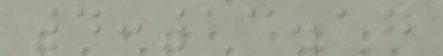4:13.17
